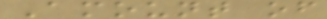Amount of
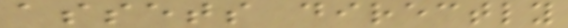assets directly
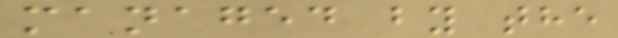managed by the
